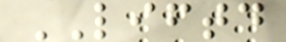LIFTD
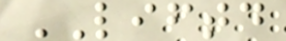LIFTD
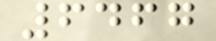6467
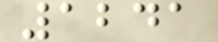1241
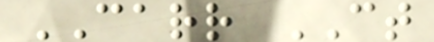CARR CT
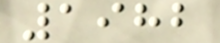1982
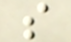s
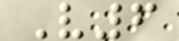V6
